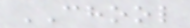CHOOL
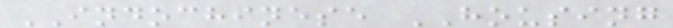INDOCHINESE HOUSING
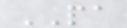PA
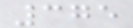375
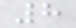8
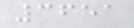3651
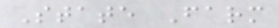State Farm
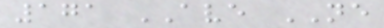171 AVE NE
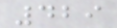429
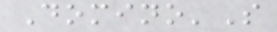Domino'S
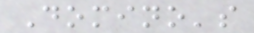Domino's
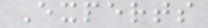Experts
